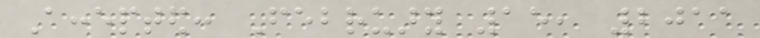Accepted: February 15, 2011
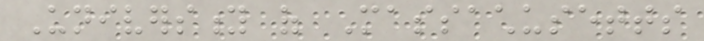University of Massachusetts
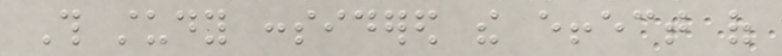This study considered the effect of
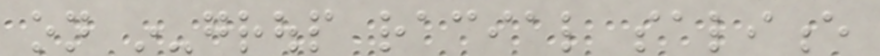on in-group racial salience
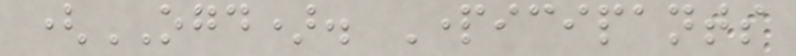(OGD). Participants
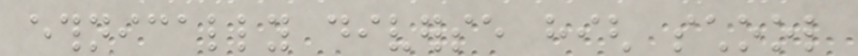ethnically diverse high school
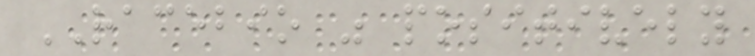RACEBIO was positively
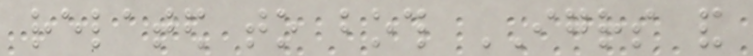related to both IGRS and
